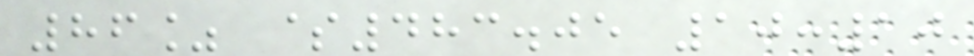86% $483.05 10:10
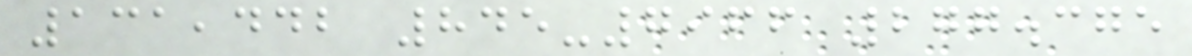131,442 845-7966 277.375
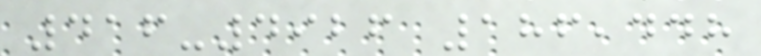416-4926 186,448
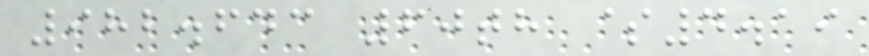982.643 60th $4.19
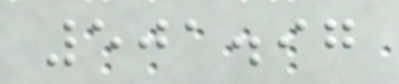501.97
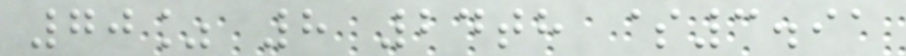70% 8 24th $3.91
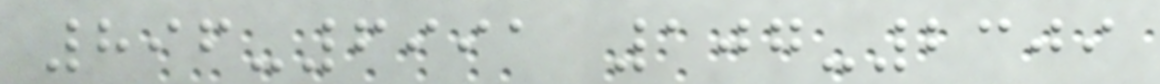896-6991 107-2309
